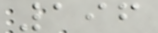196
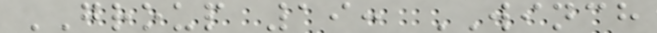GROUP 19: WINCH
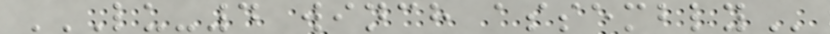LU-4 WINCH ASSEMBLY
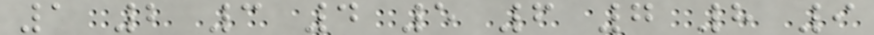1 2 3 4 5 6 7 8 9
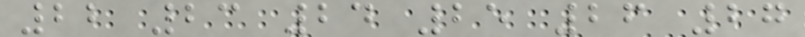22 23 24 25 26 27
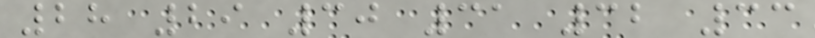28 29 30 31 32 33
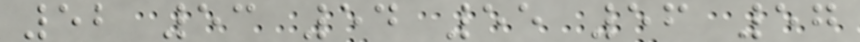52 53 54 55 56 57
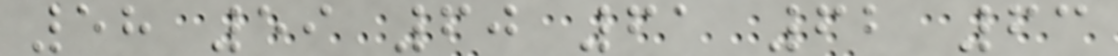58 59 60 61 62 63
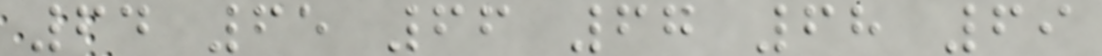64 65 66 67 68 69
